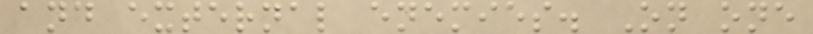and external enemies. On one
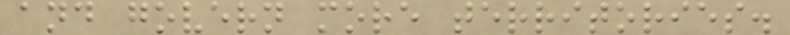and govern more territories.
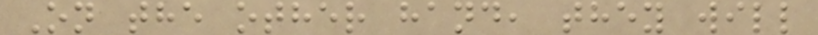On the other hand, they will
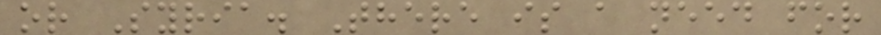or Syria. There is a need for
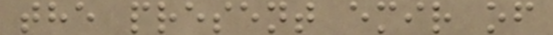the present emir of
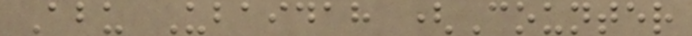Abu Ubaidah (Counter
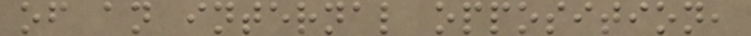of an internal opposition,
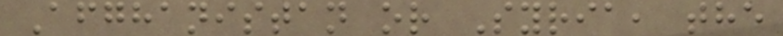Afghanistan or Syria, the
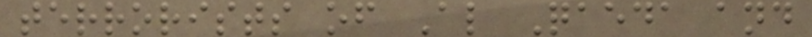terrorists of Al Qaeda and
